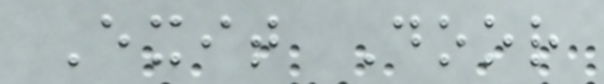Exit Door
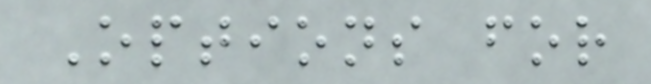Options for
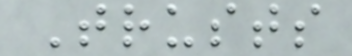Trusts
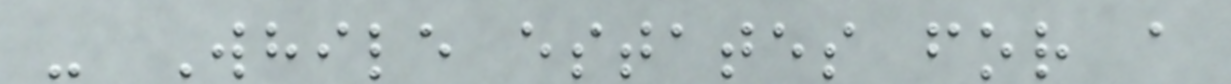- While estates for a
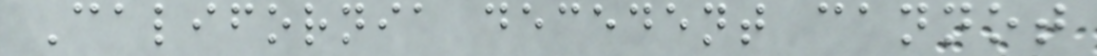California decedent cannot
